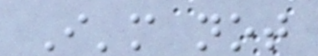I'm not
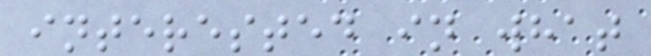interested in what
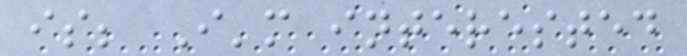is; I'm interested
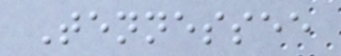Tennessee
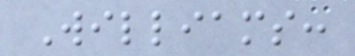Williams:
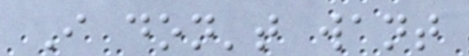I don't want
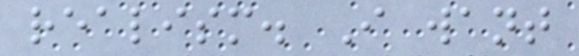realism. I want
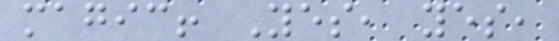magic! Yes, yes,
